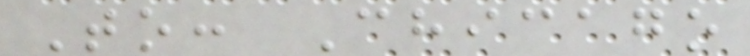To: Chicago
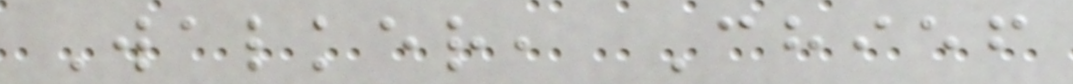Walker, Chief
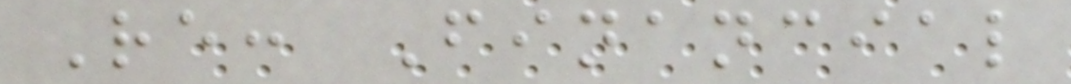Re: Financial
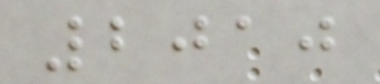2010
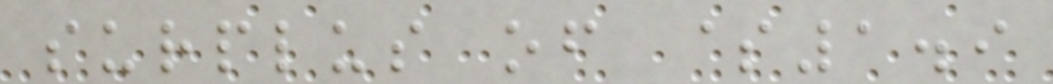surplus of $1.9
